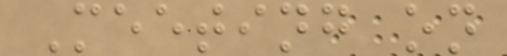Meeting on
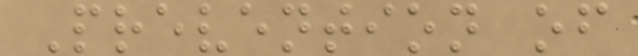Prevention of
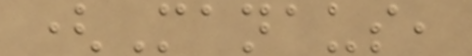(Manaus,
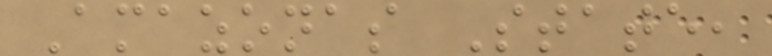Amazonas State,
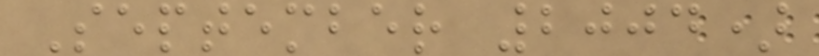September 2004)
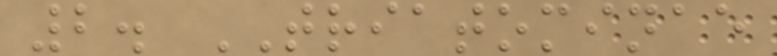2. TRIATOMINAE
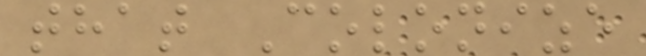that Colonize
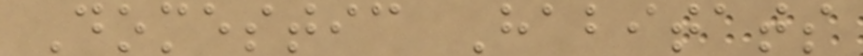Domestic Habitats
